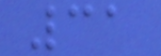31
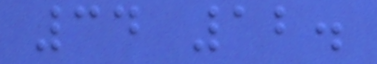34 12.
